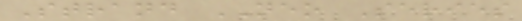Strand NEO Series
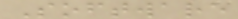Software
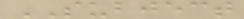SUBJECT
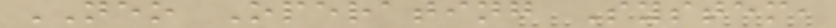NEO Operating System,
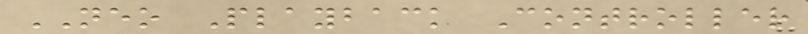NEO Playback Controller
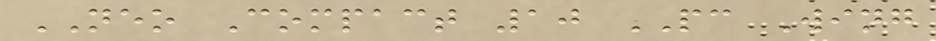NEO Compact 10 PC Wing
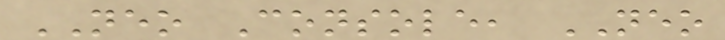NEO Console, NEO
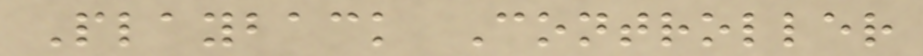Playback Controller
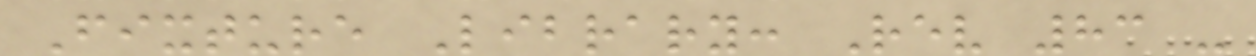Fixture Library: Rev 83 -
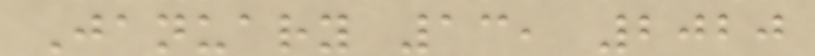January 13, 2020
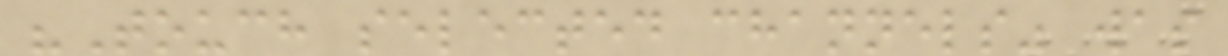"Touch selected channels" was
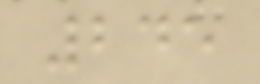245
